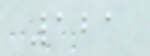121
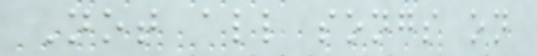Not all songs on
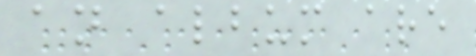an album are
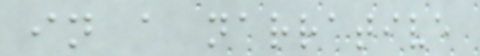in a narrative
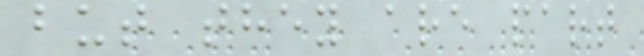but they are part
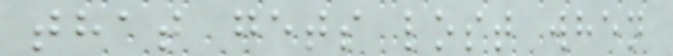that gets lost when
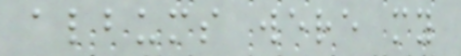albums were my
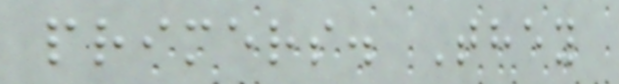primers. They
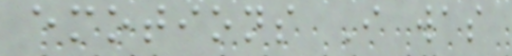emotions I was
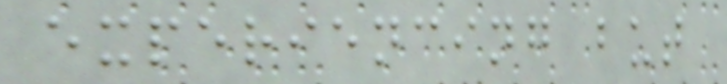experiencing but
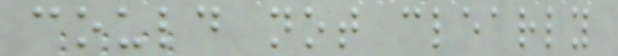could not clearly
